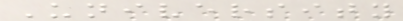University
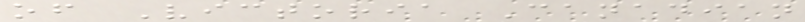of Victoria Canadian
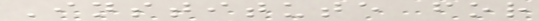Institute for
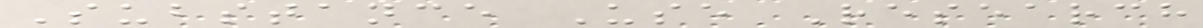Substance Use Research
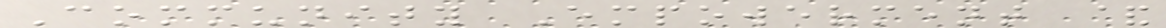Community Empowerment &
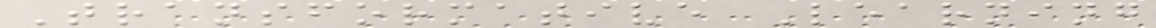Transformative Learning
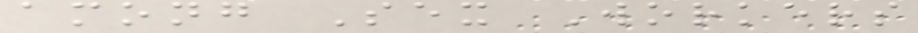among Sex Workers
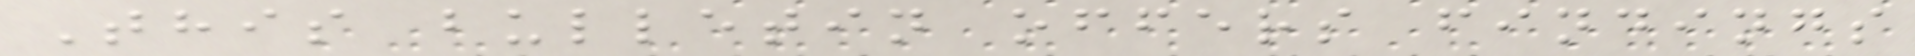This bulletin offers findings
